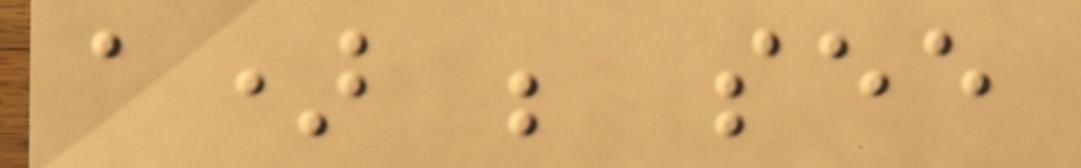a) ; see
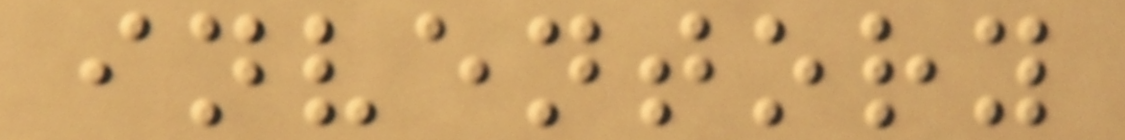inventory
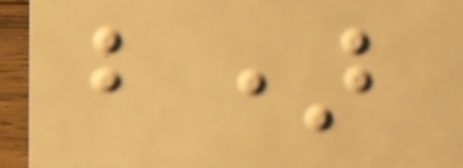b)
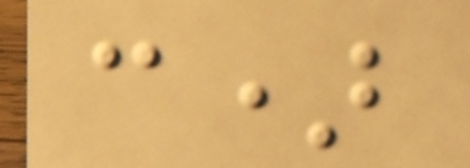c)
